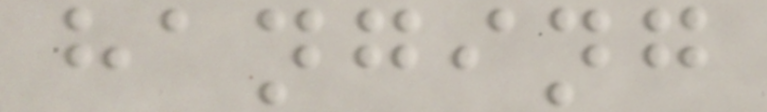hanging
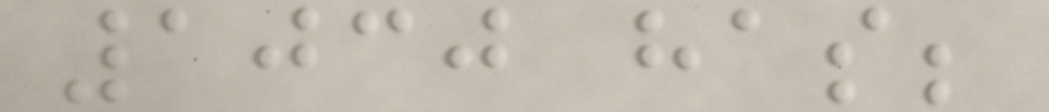1030 has;
